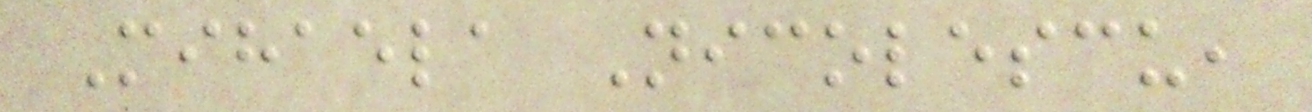Mihaela Nicolescu,
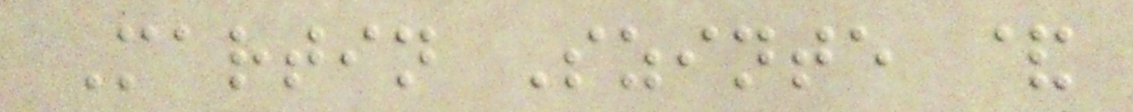Martin Szinte &
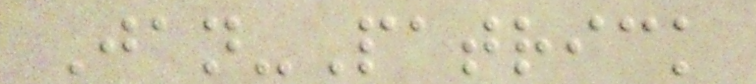Jan-Patrick
